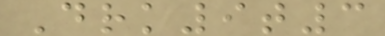Drk9t3
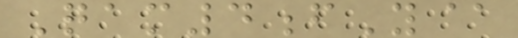Qam4fY@
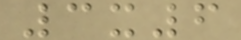3x6
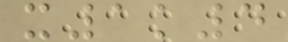x1k4
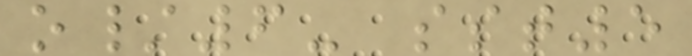o/6- sst5
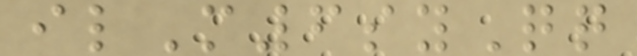ilM6syQq
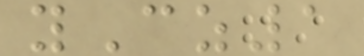yCz1
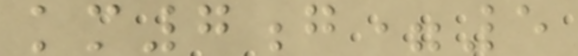km7g=5
